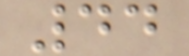44
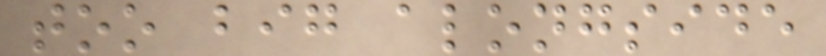too big alongside
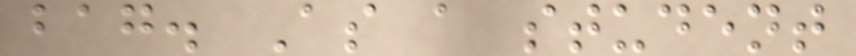bag. As a student
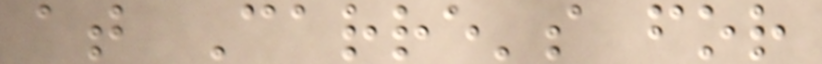at Carre's for
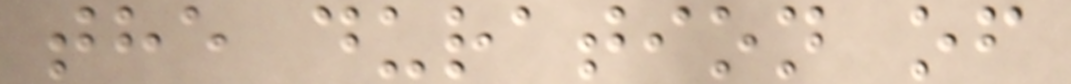the duration of
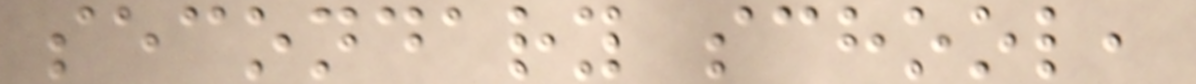secondary school,
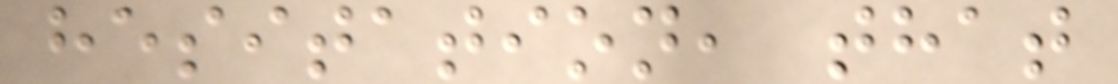hesitation, that
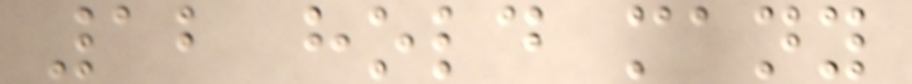12 hold many
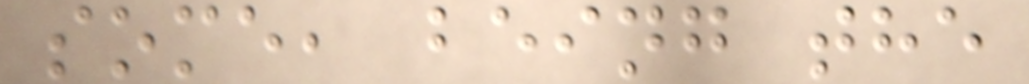some, being the
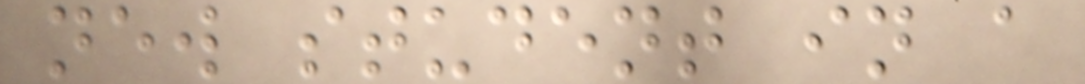new student in a
